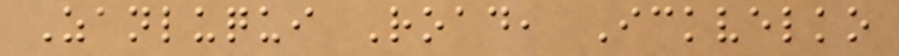Zanluqui Road, Ickvelko
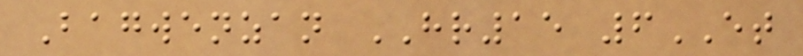Bagwenzan HR15 6ET
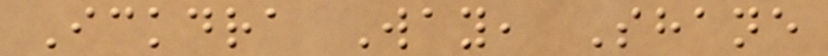Ickdra Way, Shane
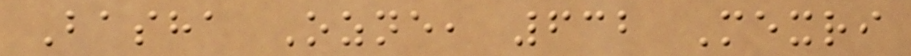Basha Ozne, 632 Mexri
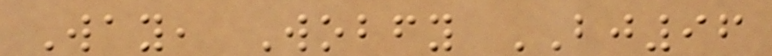Way, Wobfy BJ96
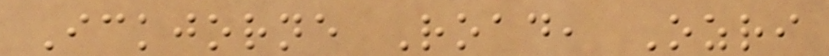Ickjorne Road, Ozri
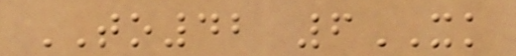TO42 6XK
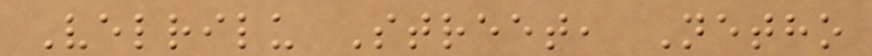Velrilu Street, Netho
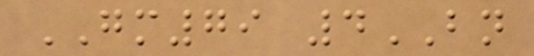GM79 4BN
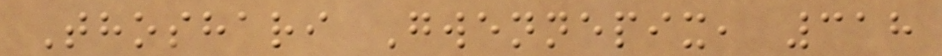Thoshari Gwennepix, 318
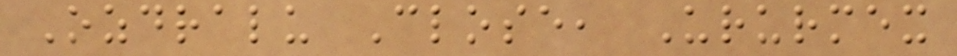Ozdralu Close, Ururmex
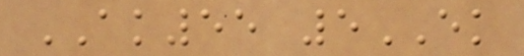AK55 5EK
